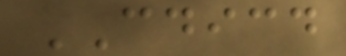CDICD
